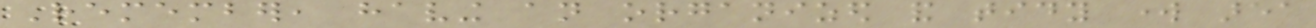Remember, having an organized and tidy work area
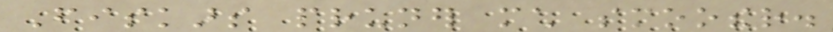Fiskars pruner much smoother.
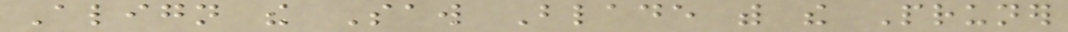Align the Saw Blade with the Pruner
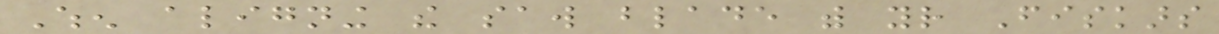When aligning the saw blade with your Fiskars
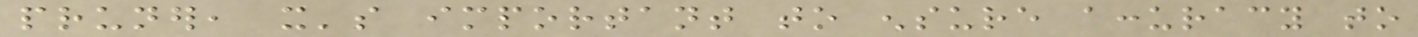pruner, it's important to ensure accuracy to
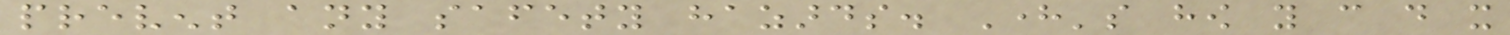prevent any safety hazards. Here's how you can do it
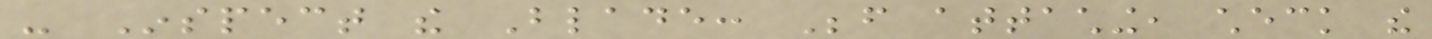- Inspect the Blade: Before attaching, check the
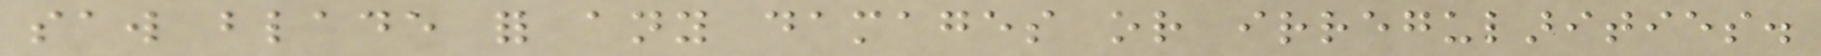saw blade for any damages or irregularities.
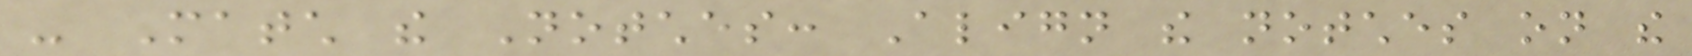- Match the Notches: Align the notches on the
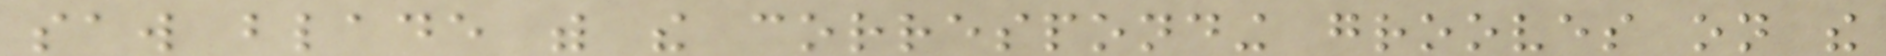saw blade with the corresponding grooves on the
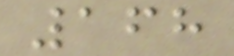168
